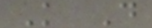K D
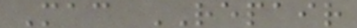Mac REPAIR
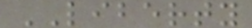LIBERTY
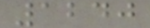1240
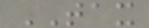TAX
